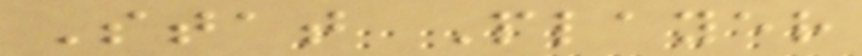Stat Player
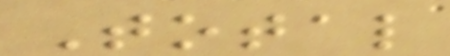Total
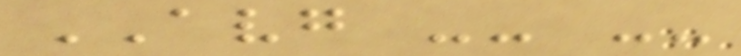AVG -- --
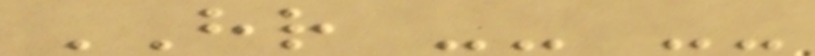HR -- --
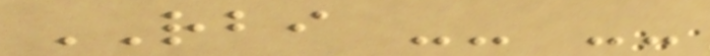RBI -- --
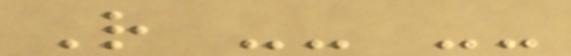R -- --
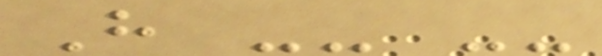H -- --
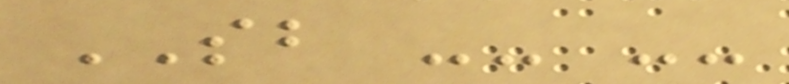SB -- --
